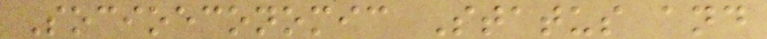Socioeconomic Status and
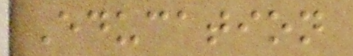Education
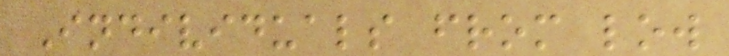Individuals from low
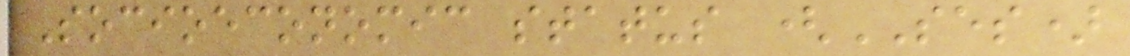Socioeconomic status (SES)
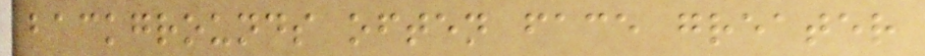backgrounds often face greater
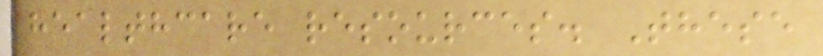healthcare resources. These
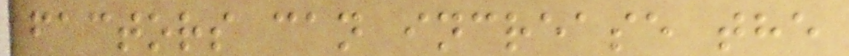factors can increase the
